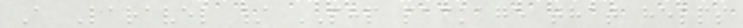A Laravel / PHP package that helps
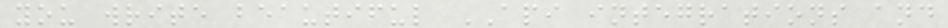you write beautiful API integrations and
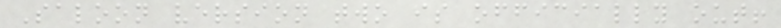Saloon version two is officially out!
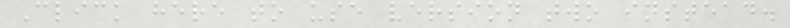Click here to use version two instead.
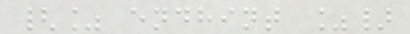{% endhint %}
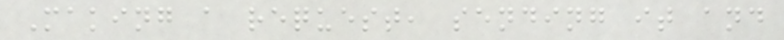Making a request, sending it and
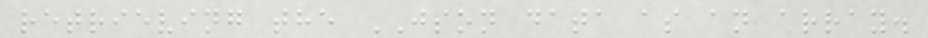retrieving the JSON data as an array.
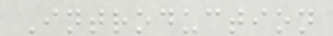Introduction
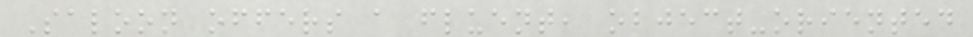Saloon offers a fluent, object-oriented
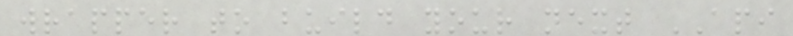wrapper to build your next API
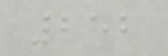252
